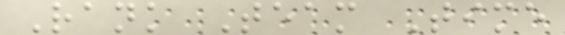Rank Team Time
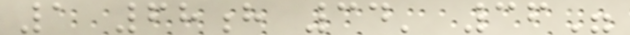1 68h 34' 36"
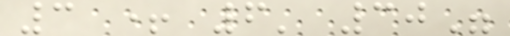3 + 6' 30"
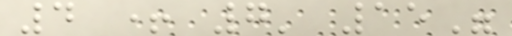4 + 7' 15"
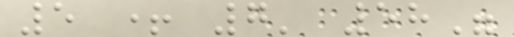5 + 7' 58"
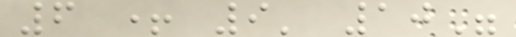6 + 9' 10"
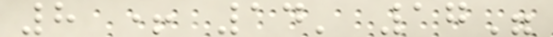8 + 14' 17"
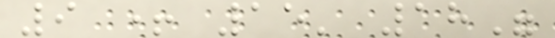9 + 15' 18"
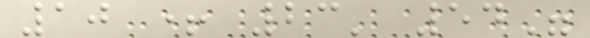10 + 23' 54"
